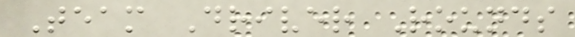Team Driver Rounds
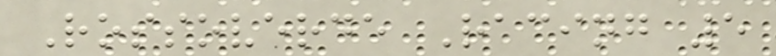Rossoverde Racing 5
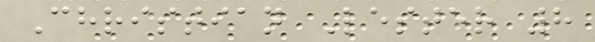Christian Lester 8
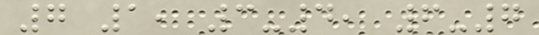7 1, 3-4, 6-7
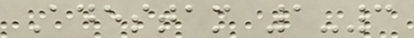Adestam 1-3
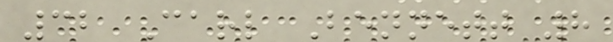32 Carl Bennett 8
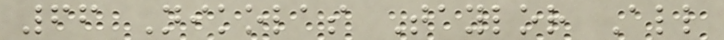66 Nikolas Taylor All
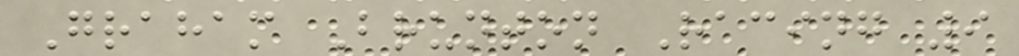Graham Brunton Racing 9
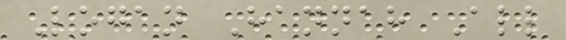Logan Hannah All
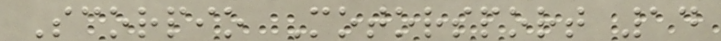Scorpio Motorsport 14
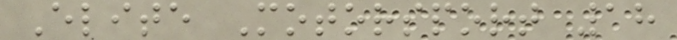Elite Motorsport 18
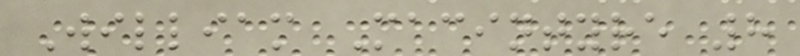William Macintyre 8
